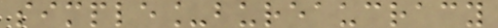simple_bureaucracy
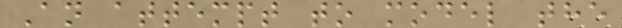An attempt to model the
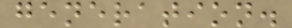generation.
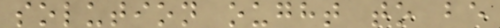solution ought to be
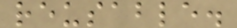reusable.
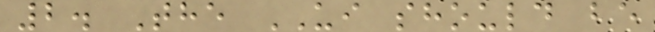2. The UI should be
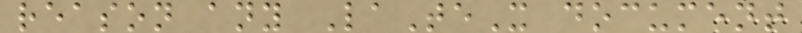reason any LaTeX document
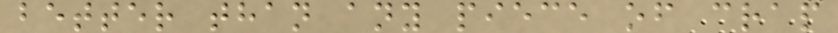better than any piece of crap
